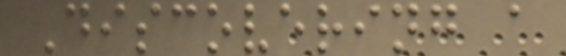Discovering a
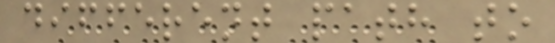different path to
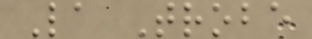La Trobe
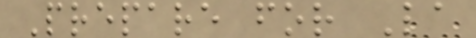Prepare for La
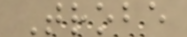Trobe
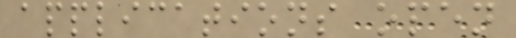applications open
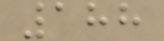188
